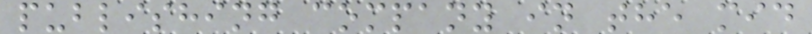publishing company in the mid
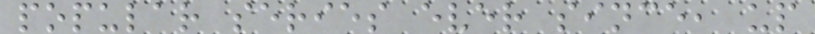popular series ever since, up
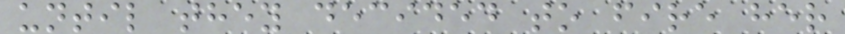until they decided to fire her
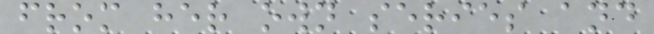from her own series and
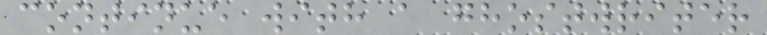continue with a ghostwriter
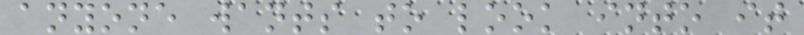anyone wants to look into it
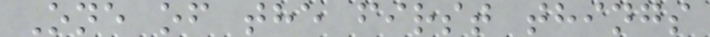One of the first things
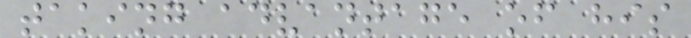taking advantage of his
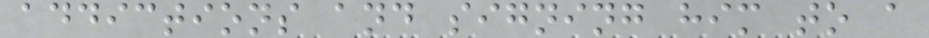addictions and signing him to a
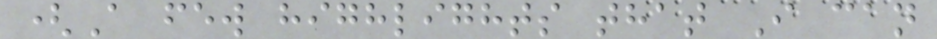(A few highlights that I can
